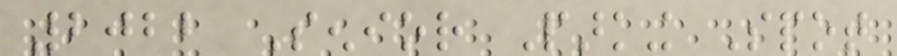2022 Senior Parking Spot
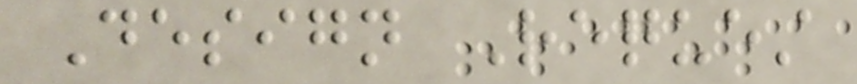Design Request
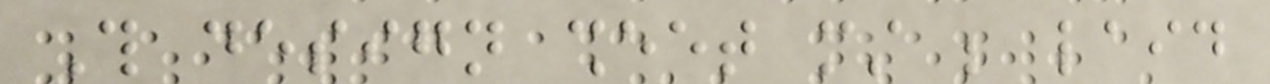This design sheet must be laid
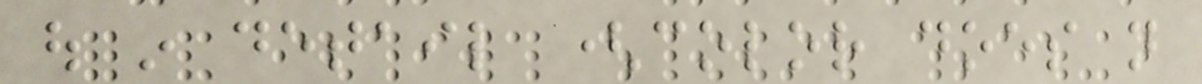out in detail (color does not
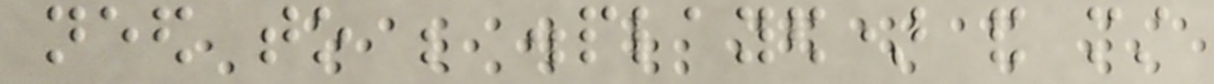need to be displayed) and must
